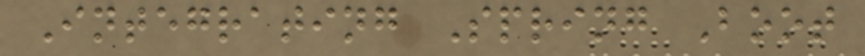Integrating Spring Boot
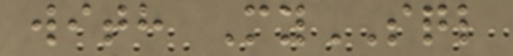with MySQL
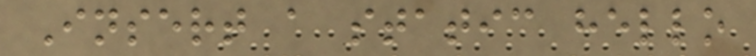Insert a static hello
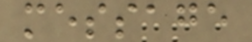message
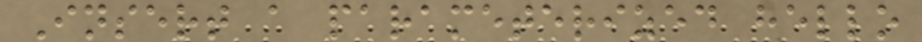Insert a parameterized hello
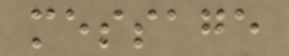message
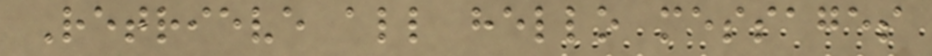Retrieve all hello messages
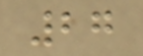27
